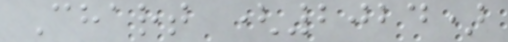Chart (2024)
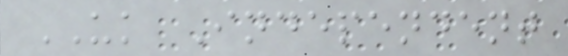UK Independent
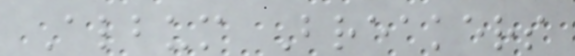Album Breakers
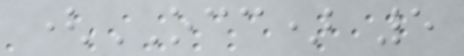(OCC) 5
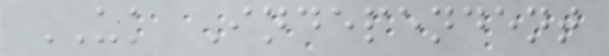UK Independent
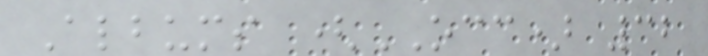Albums (OCC) 32
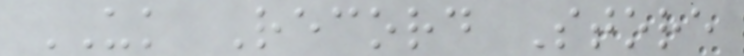UK Record Store
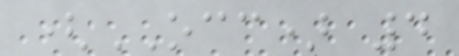(OCC) 4
